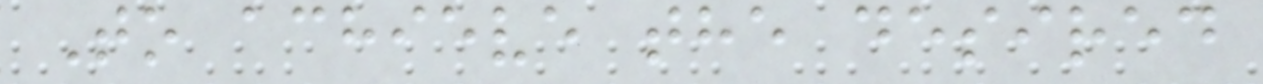To achieve the desired
